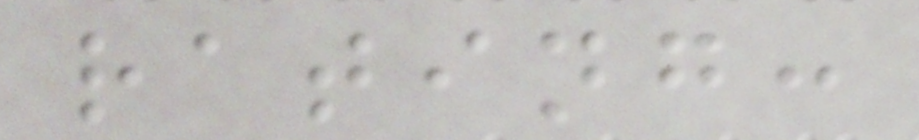rating:
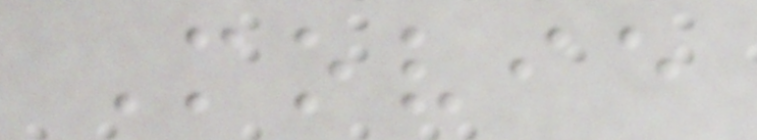Movie
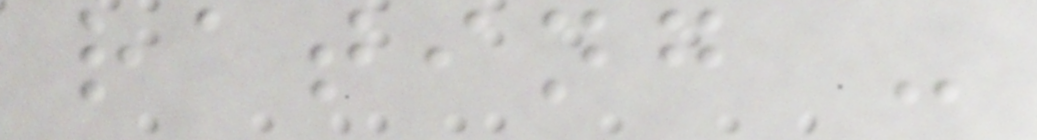rating -
